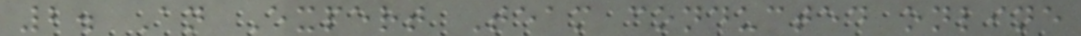2. An Expert Team conducted online
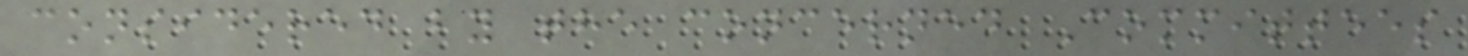considered by the concerned Committees
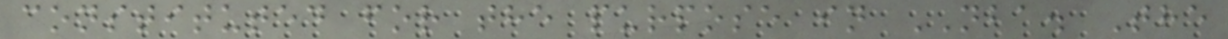constituted for the purpose in NBA. The
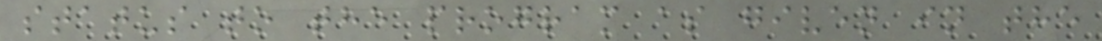status to the program as given in the
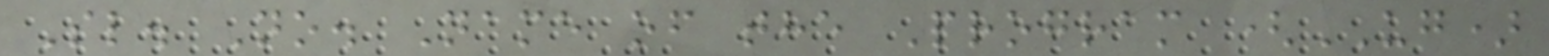Sl. No. Name of the Program (UG)
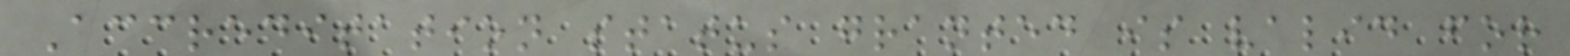Accreditation status granted is valid for
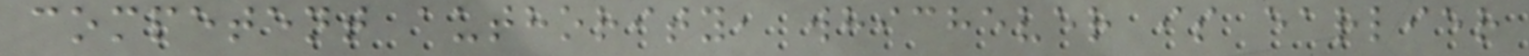competent authority, whichever is earlier
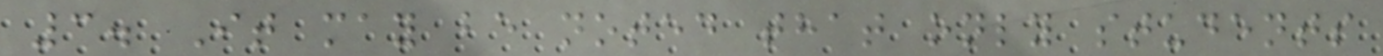3. It may be noted that only students
